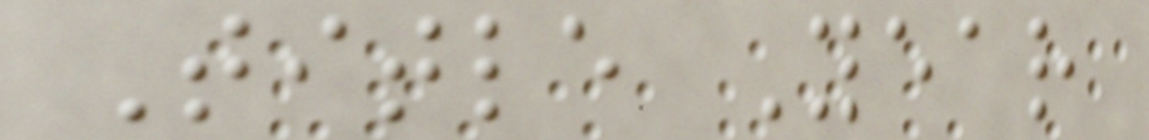Title Year
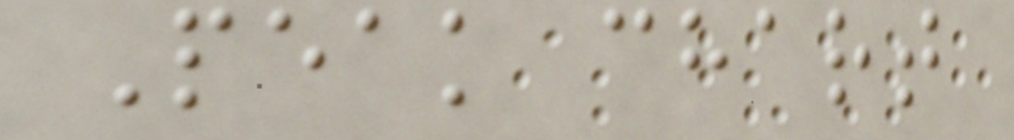Peak chart
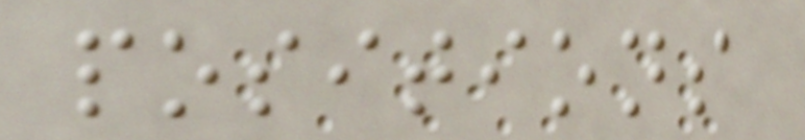positions
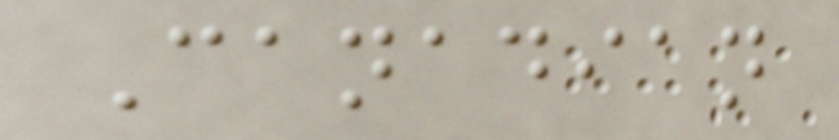Canadian
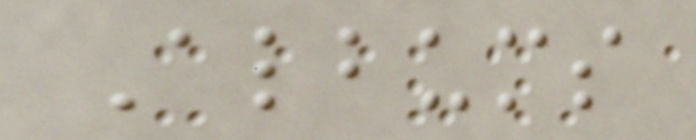Albums
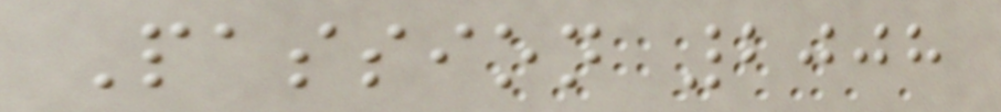Passion 2008
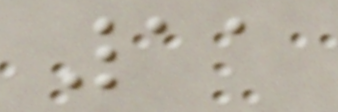11
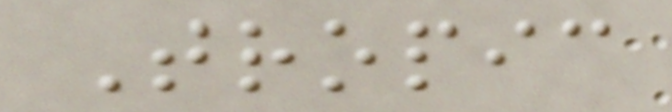Tropic
